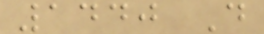1440 D
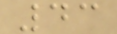43
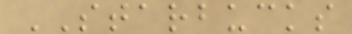STARBUCKS
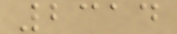2314
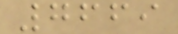7669
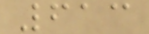613
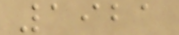1921
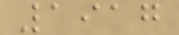1917
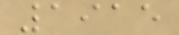1915
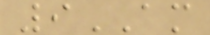9AM
